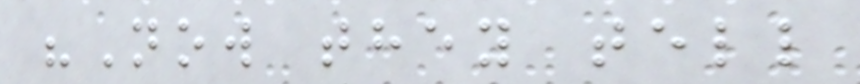"Now they tell
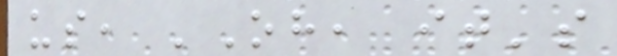us, 'Oh, it's
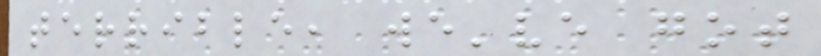terrible, we've got
